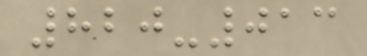820-013
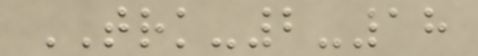TRK-2-18
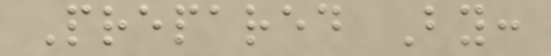Prepared By:
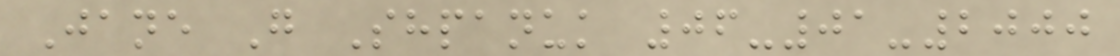Jane G Shpanuk 06-01-2000
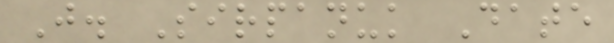J. Sirpanuk Date
